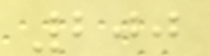200
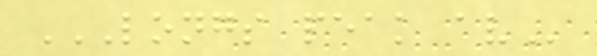LONGS PEAK AV
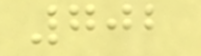702
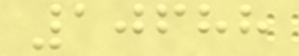10688
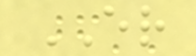ER
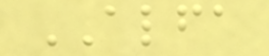ALFA
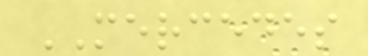MERCEDES
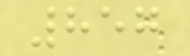857
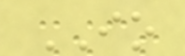IO
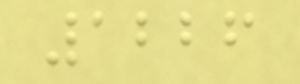1226
